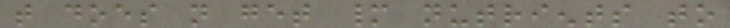that does not get many nutrients to
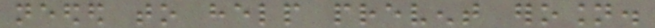needed to help prevent erosion.
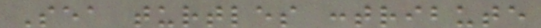Sea turtles contribute
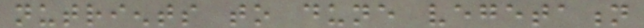nutrients to dune vegetation
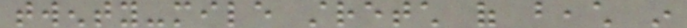twenty-mile stretch of beach in
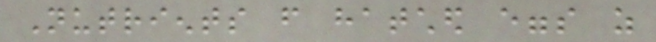Nutrients from hatched eggs as
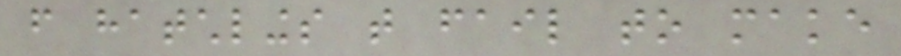from hatchlings that fail to make
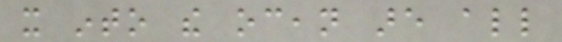it into the ocean are all
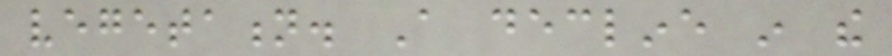vegetation. A decline in the
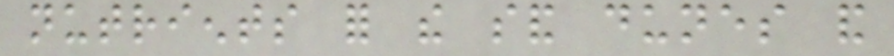nutrients for the sand dunes and
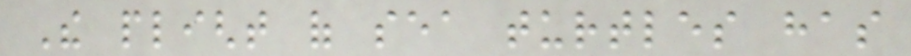The plight of sea turtles has
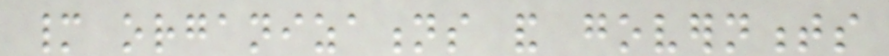many organizations and governments
